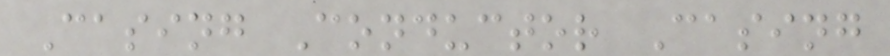Casing Conductor Casing
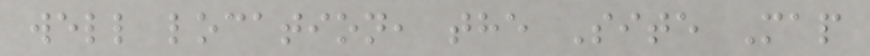well location, the Site Map
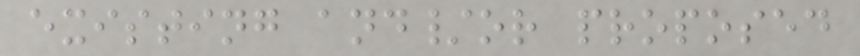existing and/or proposed
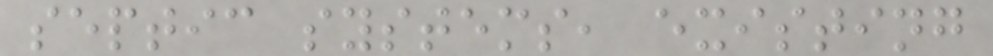septic systems, existing
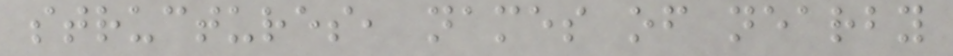structures, names of nearby
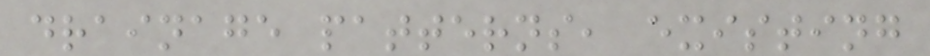drainage patterns, existing
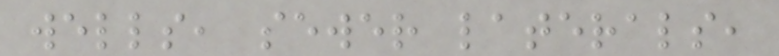wells, sewer laterals,
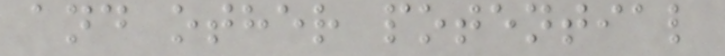and other potential
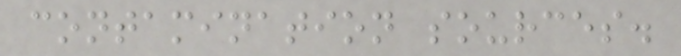contamination sources.
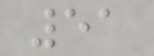51
